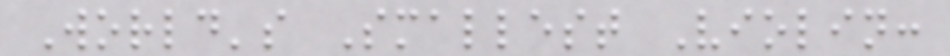World's Smallest Violin:
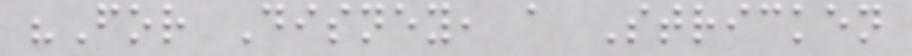"For Disney, a Stricken
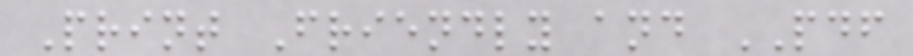Print Friendly and PDF
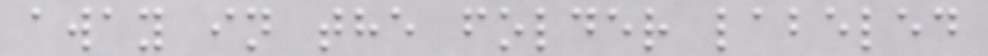away in the folder labeled
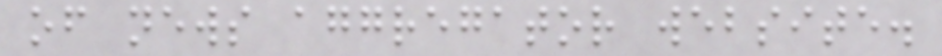of news aggregator website.
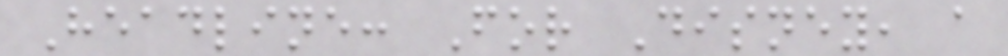Headline: For Disney, a
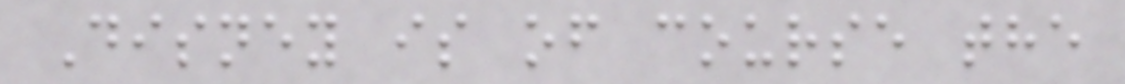Disney is of course the
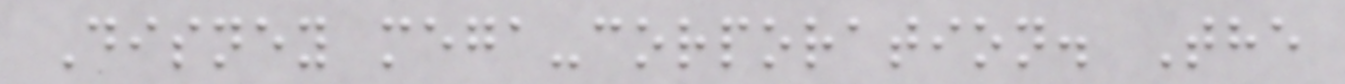Disney mega-corporation. The
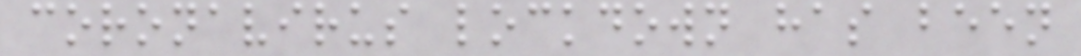coronavirus lockdown has been
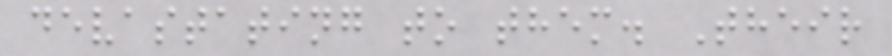devastating to them. Their
